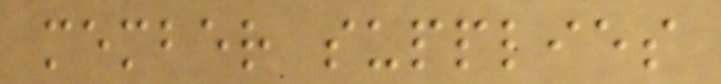member supplies
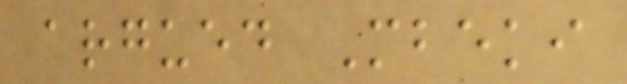argued Mbeki
